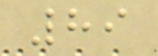89
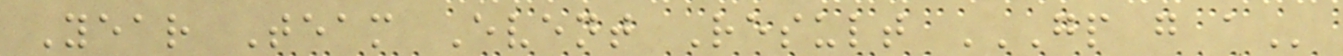Year Team Event Result GP G A
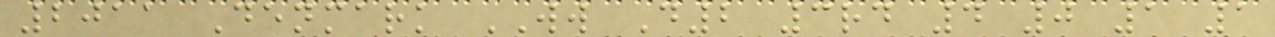2011 Denmark WW D2 3rd 4 0 1 1
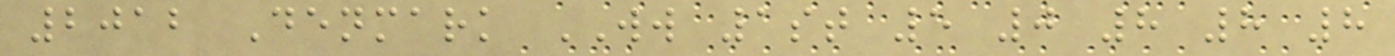2012 Denmark WW 1st 5 0 8 8 8
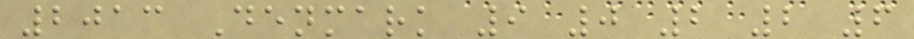2013 Denmark 9 0 2 2 6
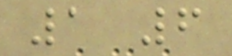1 6
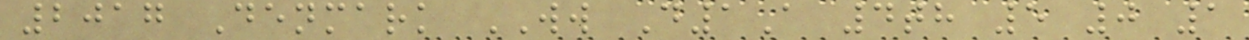2017 Denmark WW D1A 4th 5 0 1
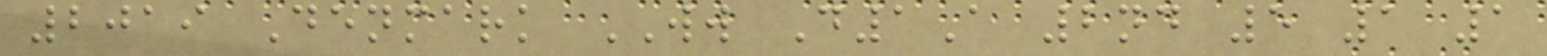2019 Denmark WW D1A 2nd 5 1 1
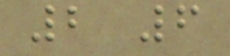2 6
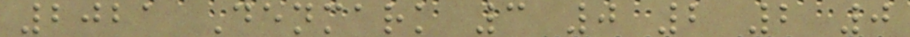2021 Denmark 3 0 2 2 0
